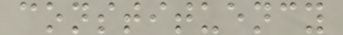constituency
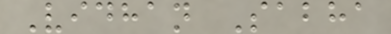Vidhan Sabha
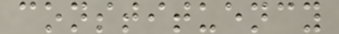constituency
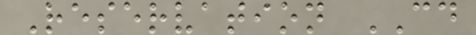Reservation CD
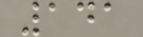141
